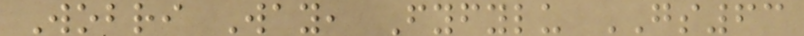Wobri Way, Fyfylu GS63
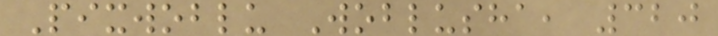Pixwoblu Woblusha, 320
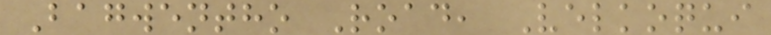Bagwentho Road, Velkoqui
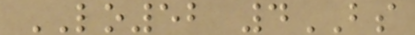LO52 4BS
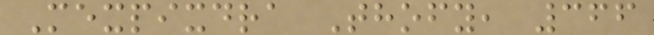Mexpixdra Thofy, 366
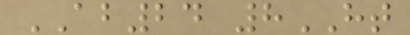AB24 8HT
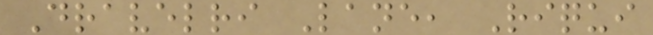Dravelri Lane, Riqui
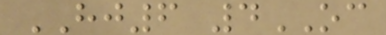HJ6 4OC
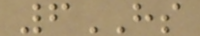6HS
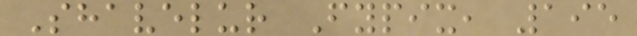Shavelur Fypix, 195
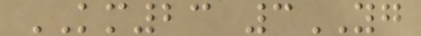KM23 3YG
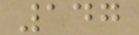147
